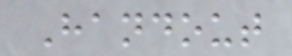Handout
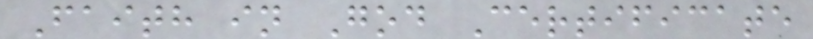Faith in God Certificate
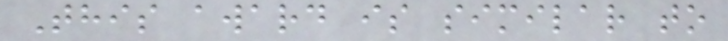This award is similar to
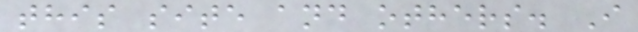this site and others. I
